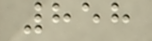858
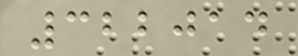322014
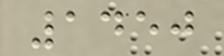1450
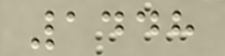1448
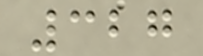327
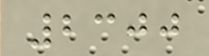2300
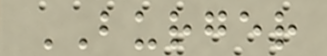BURGER
